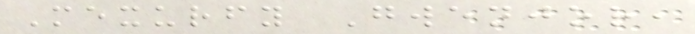Mexurfy Gwenjor,
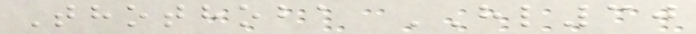Thothoba HL30
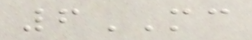6MC
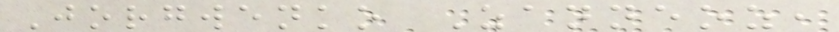Jorgwenko Zanneoz,
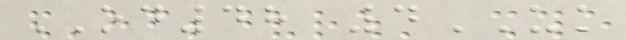OD48 4UK
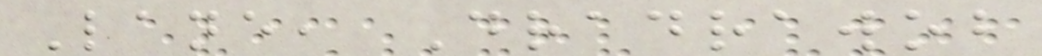Lane, Dradrawob
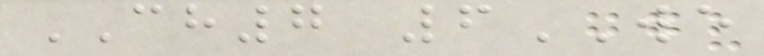CH7 6WE
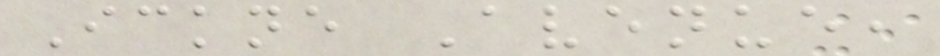Ickne Avenue,
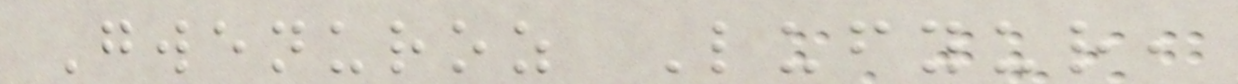Gwenuroz Lufyur,
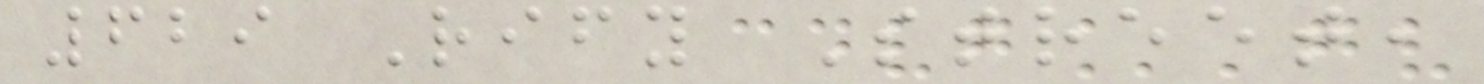629 Rify Street,
